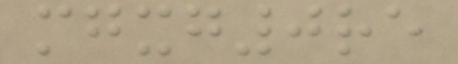mgxg0re
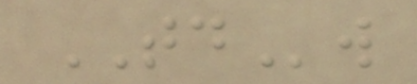TDw
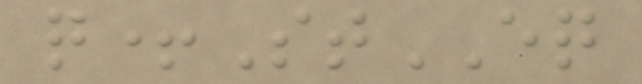q+StEQ
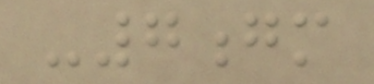-7gm
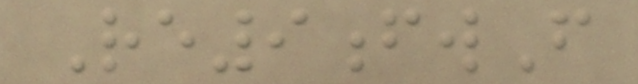Re9fwF
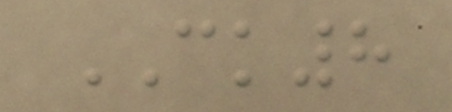CK8
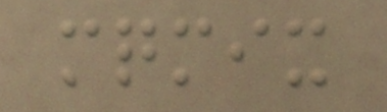mqmix
